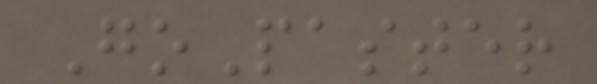GoPaster
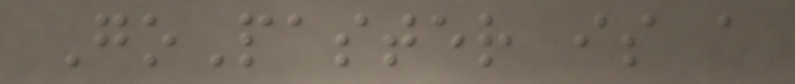GoPaster is a
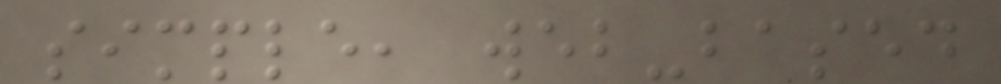simple, web-based
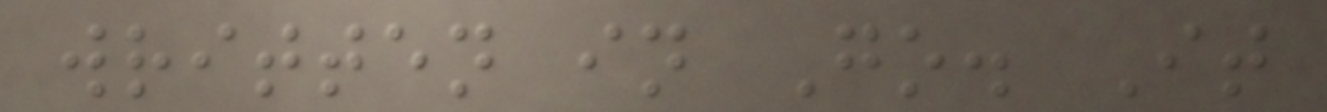written in Go. It
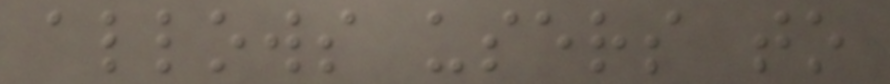allows users to
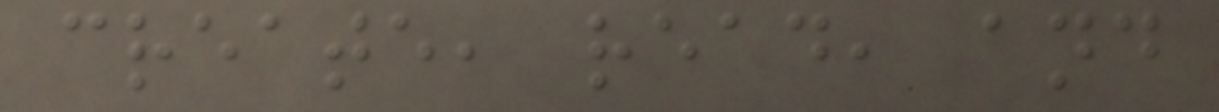create, read, and
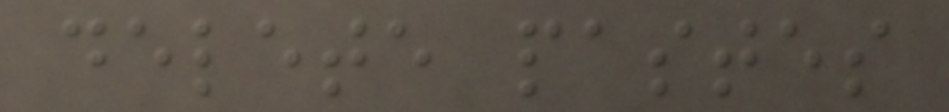delete pastes
